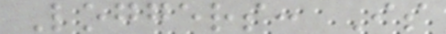Loggers: Is
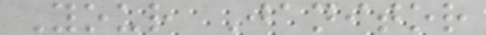Your Janitor
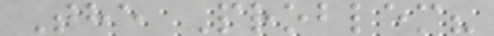The Problem?
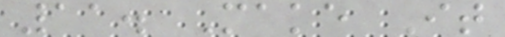11. Make It
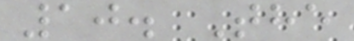10. The
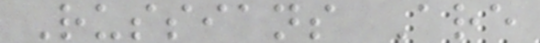Russians Are
